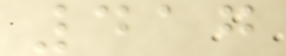417
